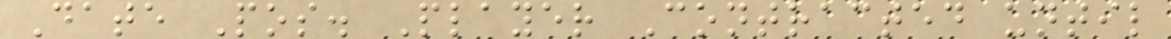Date Pos. Player Contracted until
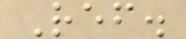Ref.
